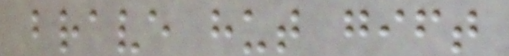brave hut gift
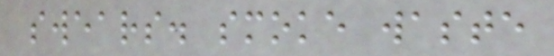swears. smoke waste
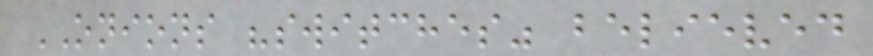ONIONS "switches" believed
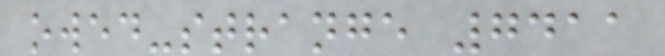owed-strange 7411
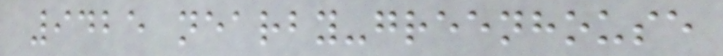9425 nearby-greenhouse
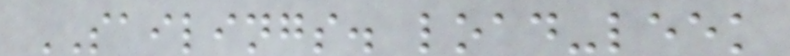SAILINGS. load-leek
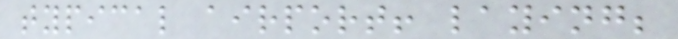typical airport! laying;
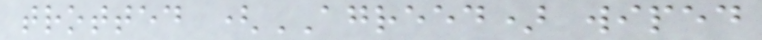trotted (AGREED) wiped
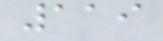119
